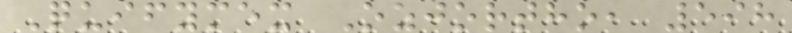Quifymex Ozjortho, 598
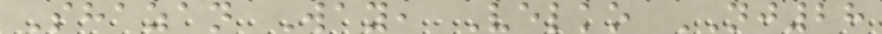Shazan Way, Velko NJ28
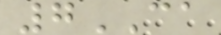7CA
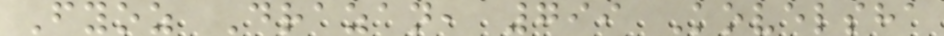Fyoz Drazan, 799 Kovelsha
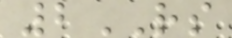2RS
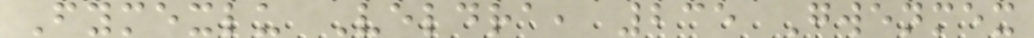Fymexlu Veldra, 235 Gwenmex
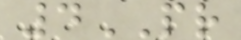4PR
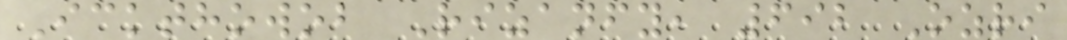Ickthowob Rizanfy, 692 Ozri
